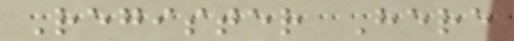Register Here
